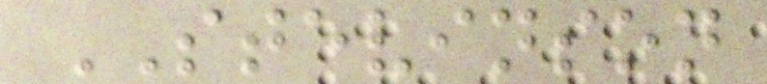STEVINSON
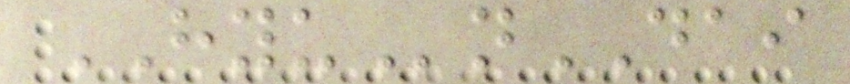HYUnDAI
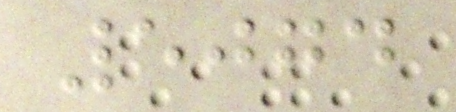5074
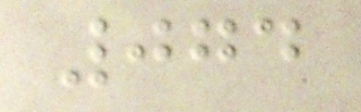074
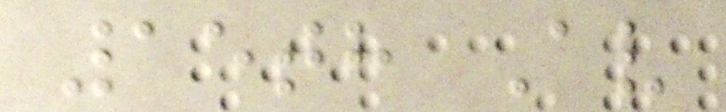15th Av
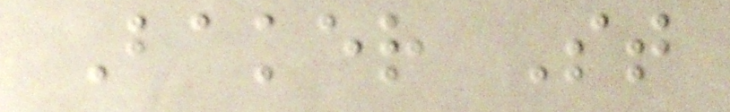Baker St
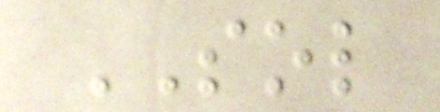SOL
